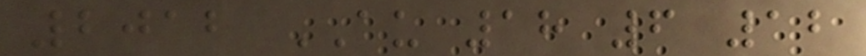2012 AU 18 6 12
